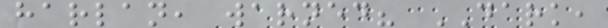harlan, warned? DARK,
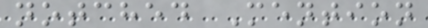notched Mention
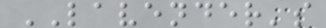LAVENDER's
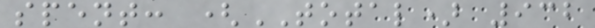spent: (TOTAL) 932
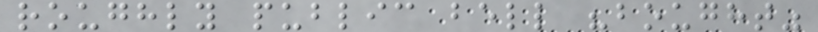roughly public bell "bought"
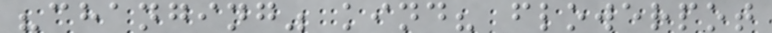"changing" kind? flowerpot
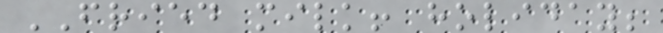FRIED milk! holiday;
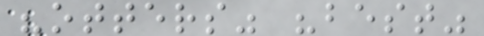"otters" "best"
